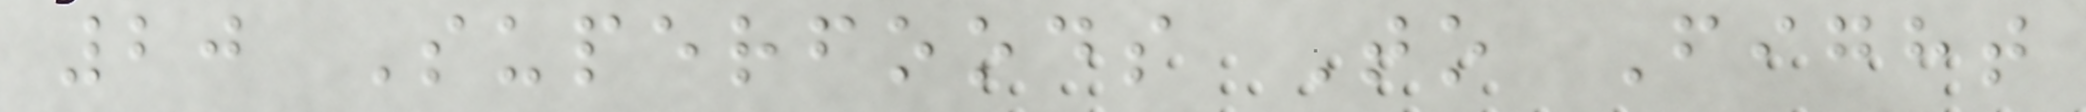20 Superfoods To Fight
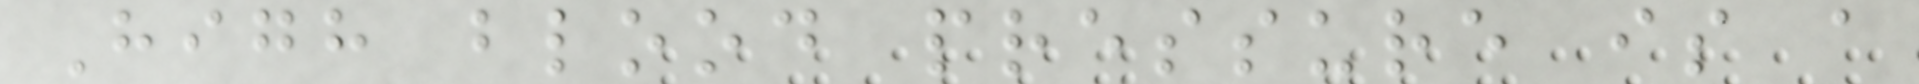High blood pressure is a
